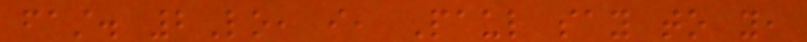fast. 2Lo, i, Paul say to you,
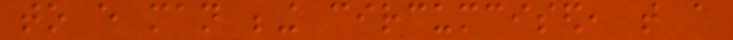to every man being circumcised, that a
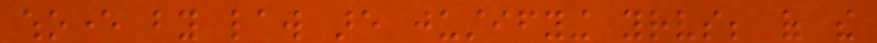whoever by law are justifying yourselves; of the
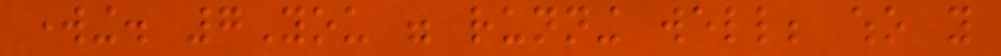working. 7You were running well; who you
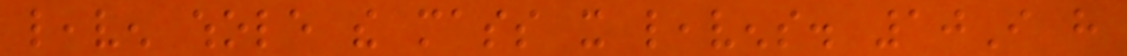leaven whole the mass it leavens. 10I have
